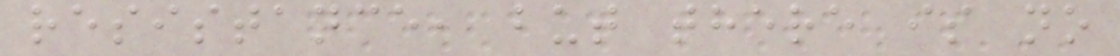resistance, but there is no
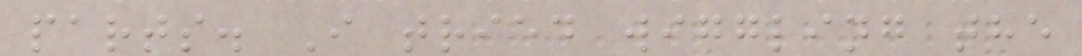parts. I tried wiggling the
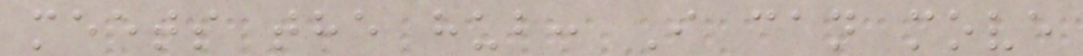meets the hub: I can move
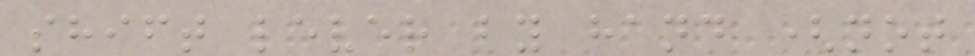shift lever by hand (not
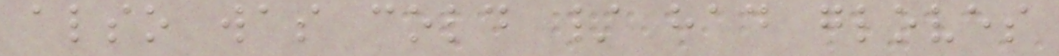also was cold / had gloves
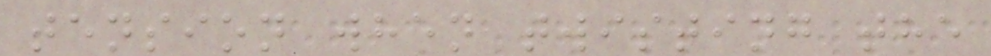tension when twisting the
